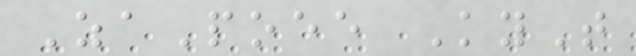ZaPoee KyT
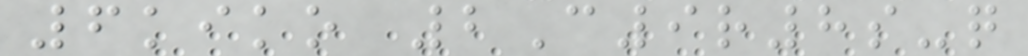6kiko 2C9r8s-q
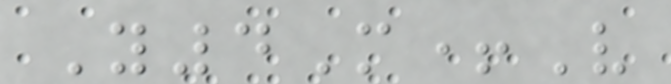Y4M+V
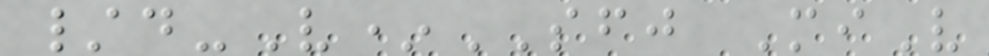/d-V*SFJ MiV
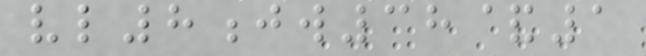vl8jw38&1
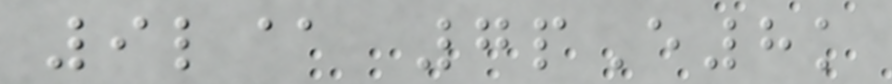9l@ 7pE8k
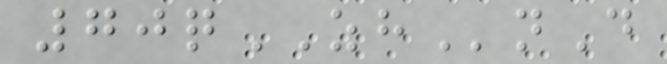70qZHnD
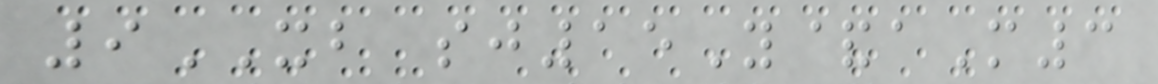9XB sj15Y&aM3
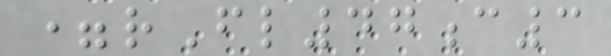=rFl47c3
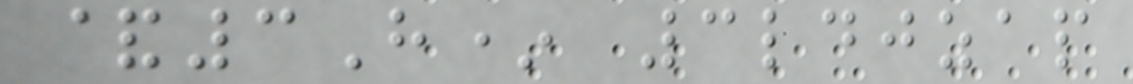&3H* 3ldjzap
